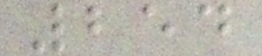254
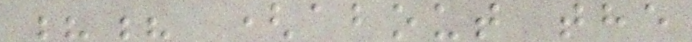?? (about the
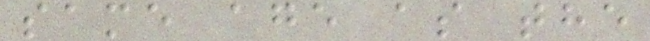same age as the
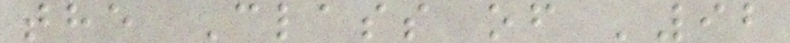the Class of '92
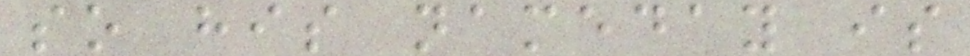so his nameday is
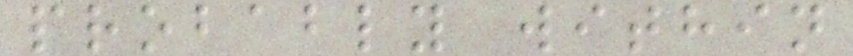probably within
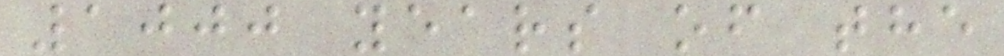1000 years of the
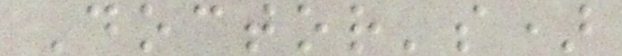Doctor's)
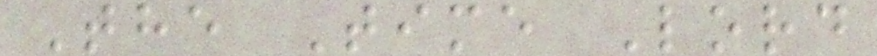The Time Lord
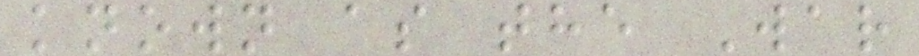known as the War
